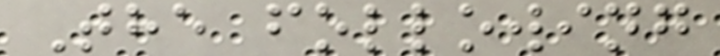The following
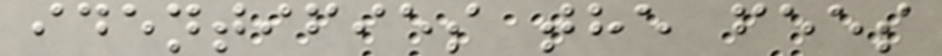identifies the fees
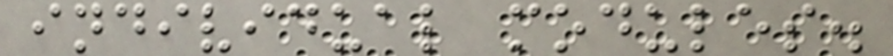individual modules.
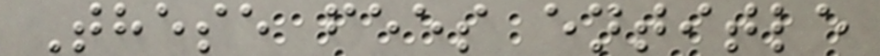These fees entitle
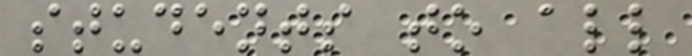students to all
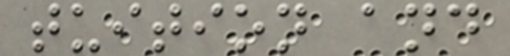tuition and
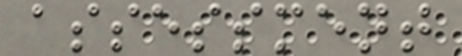assessment
